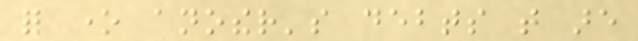for one another's debts that are
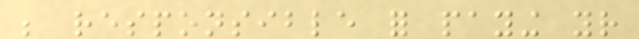be responsible for paying your
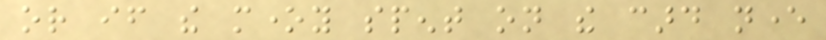or if the money spent on the card never
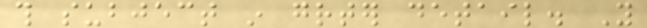this subject in greater detail. You
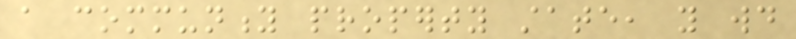a community property state, you would
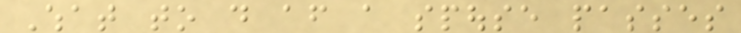What to do after a spouse passes
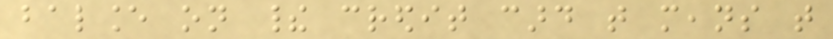balance on their credit card that means that
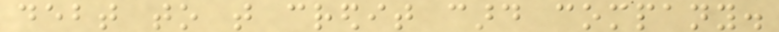debt to that credit card company.
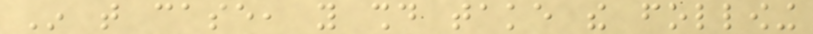In that case, you should take the following
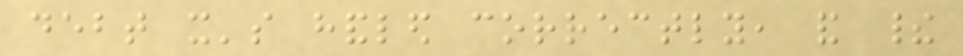debt it's handled correctly, and their
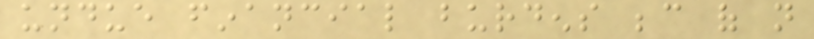undue financial burdens because of not
